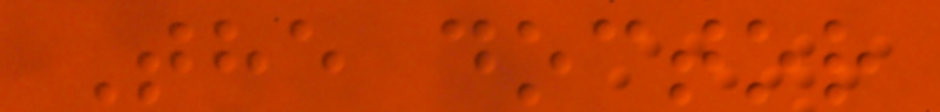The doctor
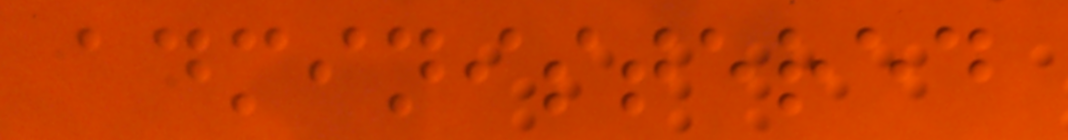administered
